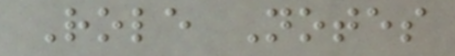Role Notes
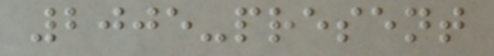2005-present
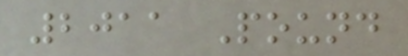2011 Pound
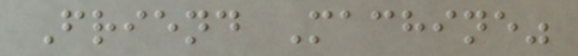Friend Machine"
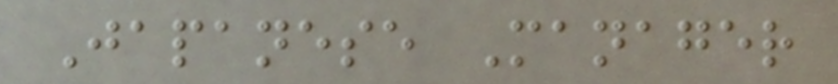Japanese Manager
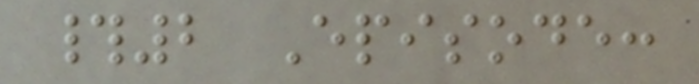#2 Episode:
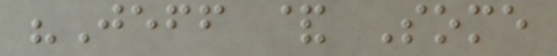"Jeff & Some
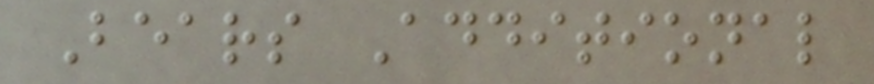Bears Additional
